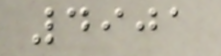4901
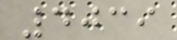4039
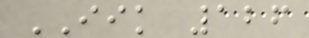IIK 126
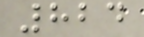824
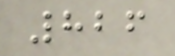826
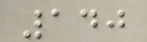140
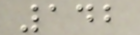142
